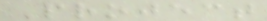Project
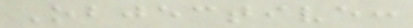Objective:
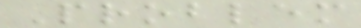Problem
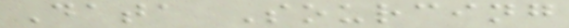Data Sourcing
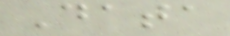Data
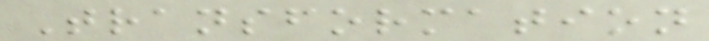Transformation
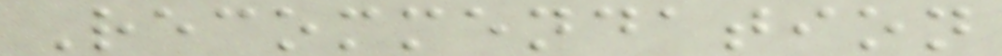Recommendation
